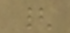{
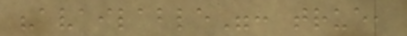"available": true,
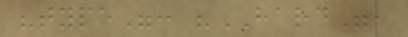"type": "HARD",
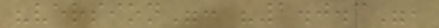"version": "1.0.3",
